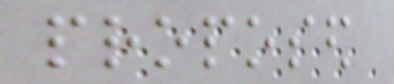proposed
